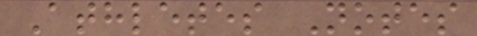Athletes Notes
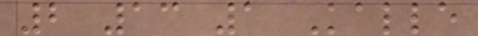2 13 1 Kalle
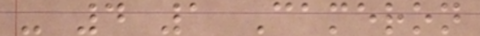- 4 1 Cameron
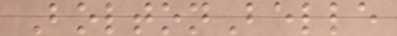BoltonBelle
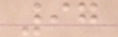97
